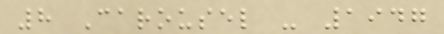8 Carousel - 1947
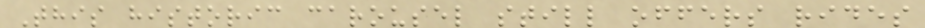This historic carousel still offers rides
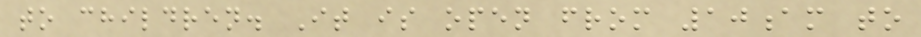to children. It is open from 10am to
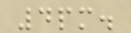4pm.
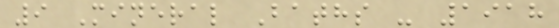9 Mineral Baths - 1918
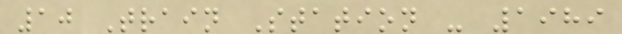10 Train Station - 1989
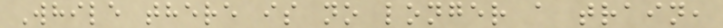While there is no longer a train,
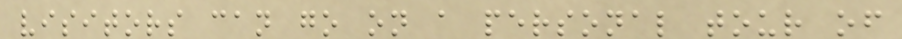visitors can go on a personal tour of
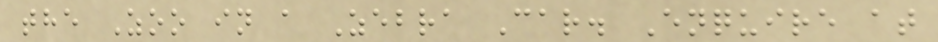the Zoo in a Zebra Car. Enquire at
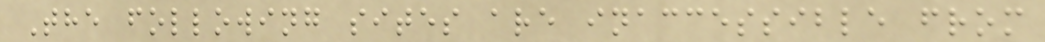The following sites are inaccessible from
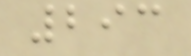293
